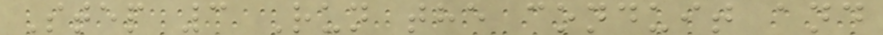Step 3 Run the conduit and
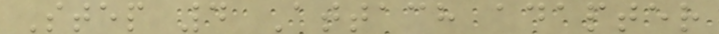Step 4 Attach adapter
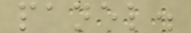panel.
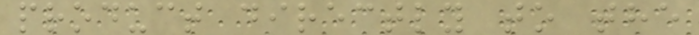product directly to the
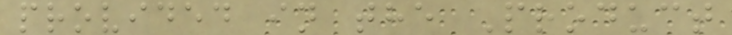provided in the Product
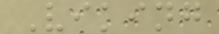Viking
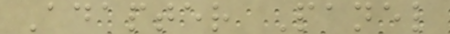Adapter Panel
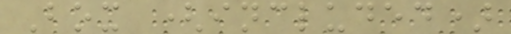Box (included)
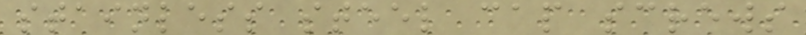stainless steel cap screws
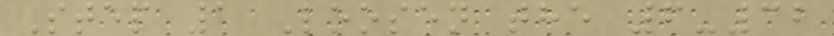Step 1 Loosen the 6-32
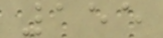155
